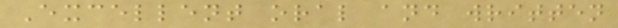Excellent oral and written
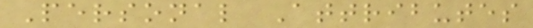Personal Attributes
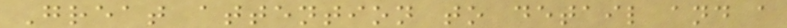Great attention to detail and a
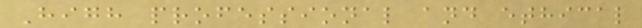High professional and ethical
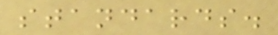standards.
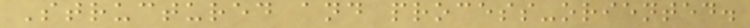Structured and process-oriented.
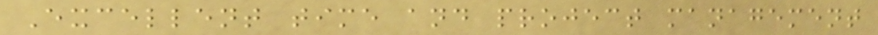Excellent time and project management
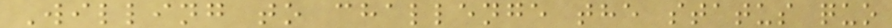Willing to challenge the status quo
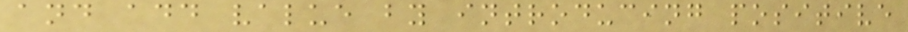and add value by introducing positive
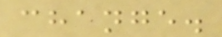change.
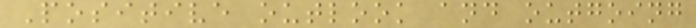Positive outlook and outgoing
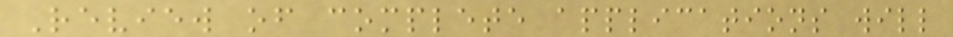Review of complete applications will
